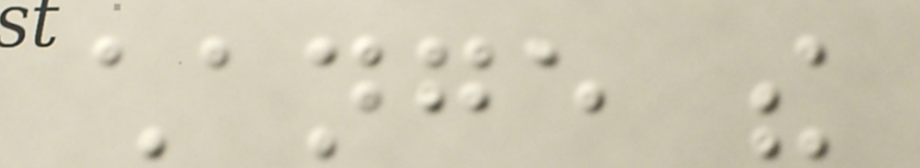change the
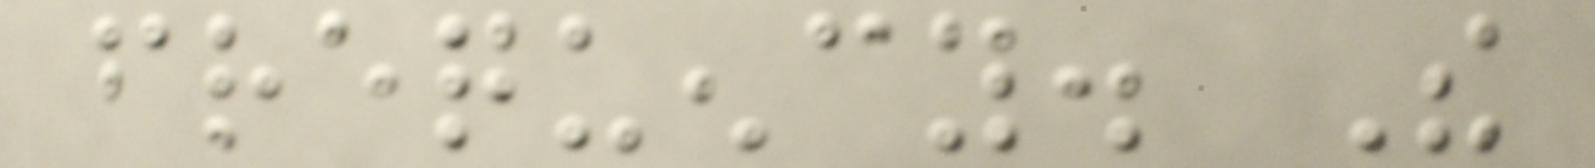frequency. The
